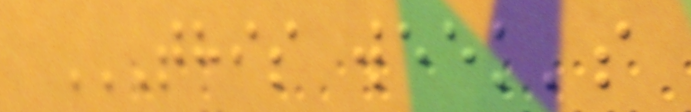THIS WEEK'S
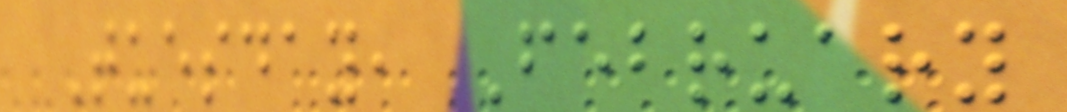Tuesday, February
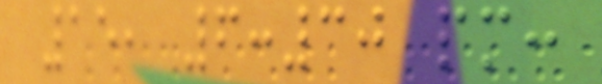15, 6:30 pm:
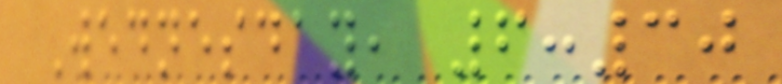Wednesday, 6:30
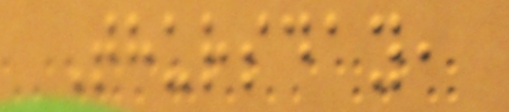Thursday,
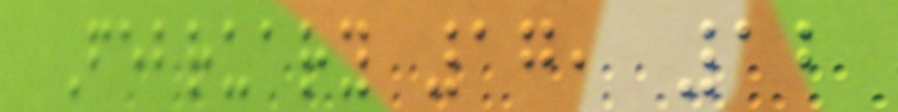February 17, 12
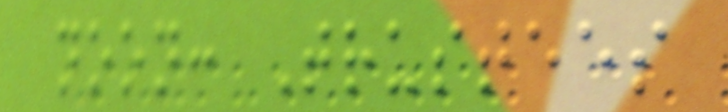noon: Trustees
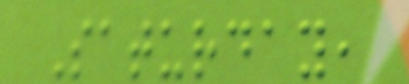Saturday,
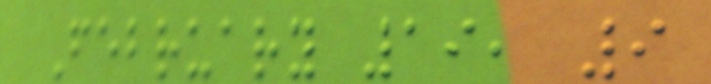February 19, 9
